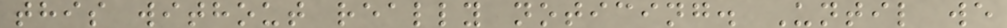this without really noticing. Until we
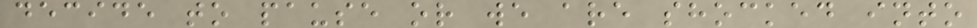decide to pause or we are shocked into
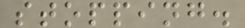stopping.
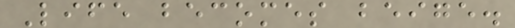Life becomes beige.
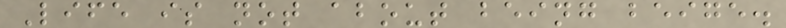Life is not about being beige.
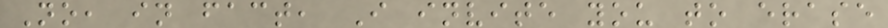No, in fact, I invite you to erase
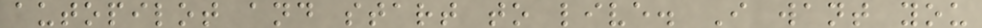autopilot and start to live. I want you
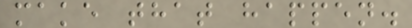make that happen.
